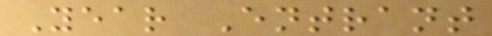Year Entrant
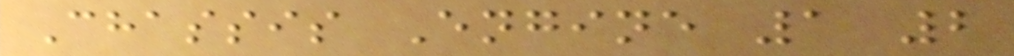Chassis Engine 1 2
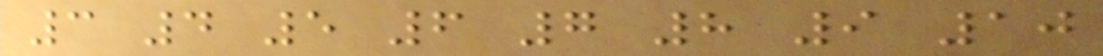3 4 5 6 7 8 9 10
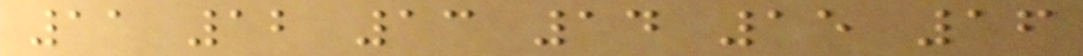11 12 13 14 15 16
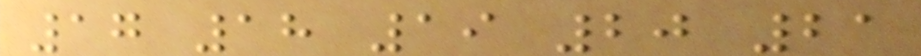17 18 19 20 21
